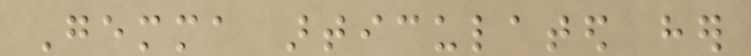Gemma articulated her
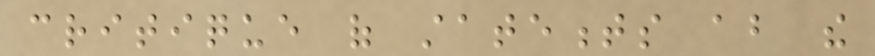critique of statements about the
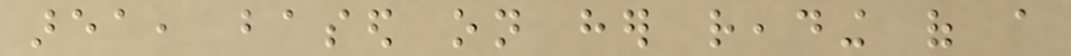area, based on her reading of a
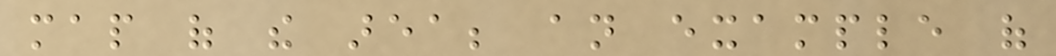map of the area; an example of
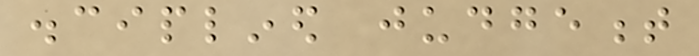disciplined judgement
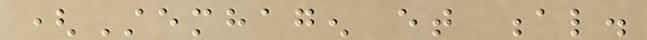(Stemhagen et al.
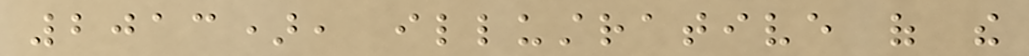2013), illustrative of the
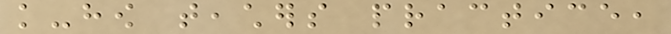knowledge-how teachers practice,
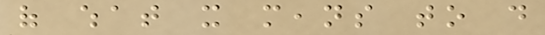of what it means to do
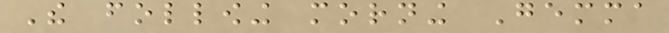The following morning Gemma
